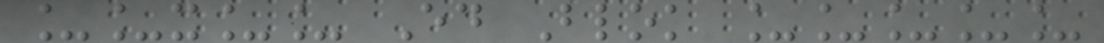__x__ Ed Blok _____
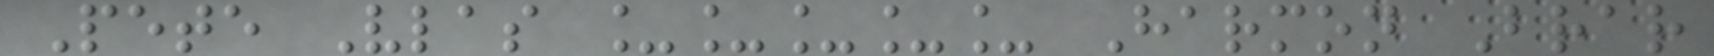Pete Vlas _____ Harmon Brar
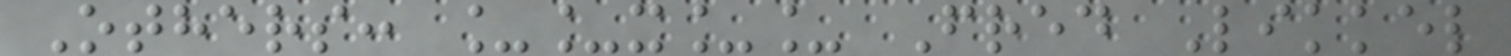Others: __x__ Fred Likkel
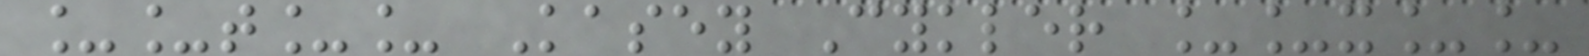__t__ Kasey Cykler __x__
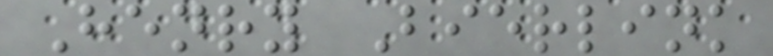Henry Bierlink
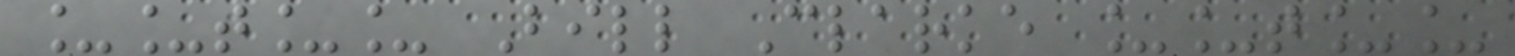__t__ Bill Clarke __t__
